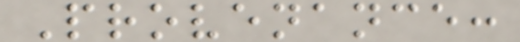Provenance:
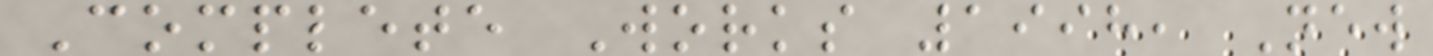Complete Works 1998, New
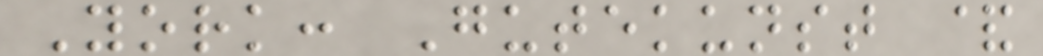York: Gutekunst &
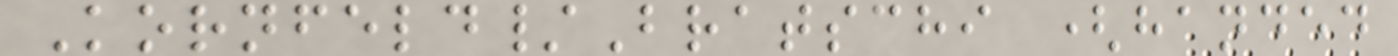Kornfeld/Bratschi (handed
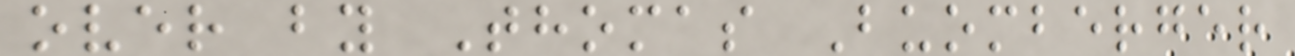over by Thomas Buomberger
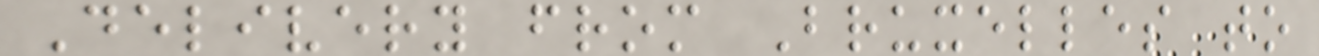Delivery from Bruxelles to
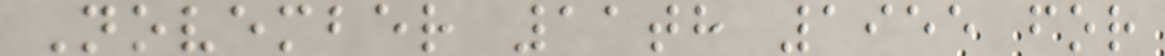November 11th 1955 for
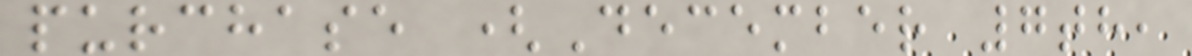purchase (December 7th,
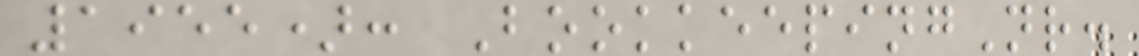1955): BookkeepingNr.
